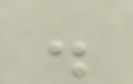.
